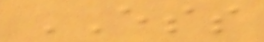ESS
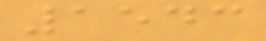1543
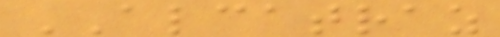ALCATRAZ
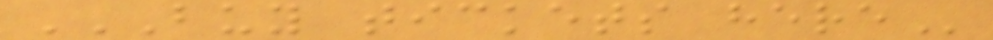BUY TICKETS HERE
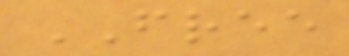FREE
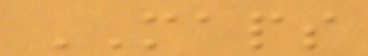MAPS
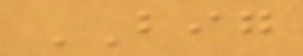BIG
